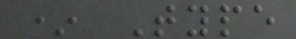* Type
